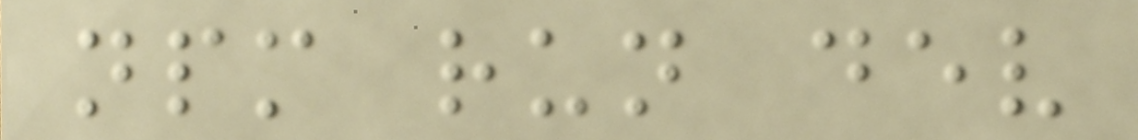npm run dev
